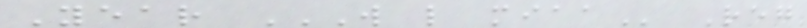Year W L MIAA Reg
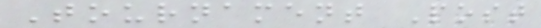Tournament Post
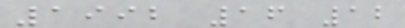1992 16 12
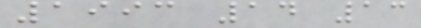1993 14 13
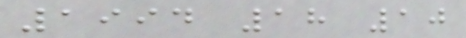1994 18 10
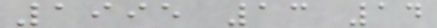1995 13 14
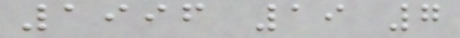1996 19 7
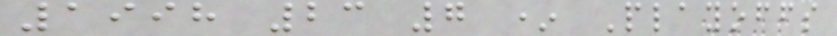1998 23 7 * Playoffs
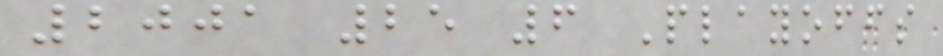2001 25 6 Playoffs
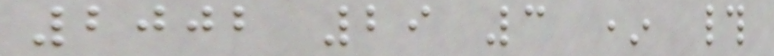2002 29 3 * #
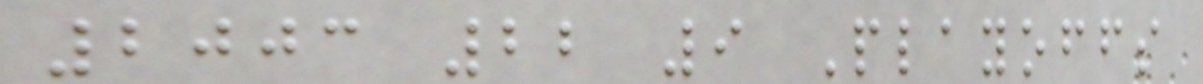2003 22 9 Playoffs
